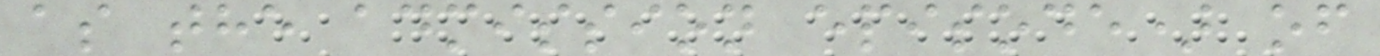as the admission episode) of
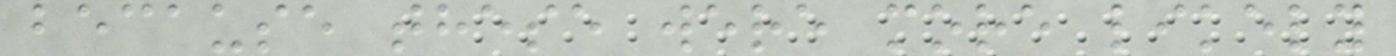because these were more likely
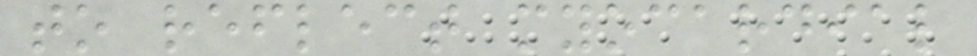to reflect myocardial
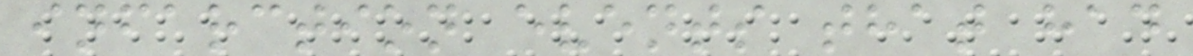infarction events that had
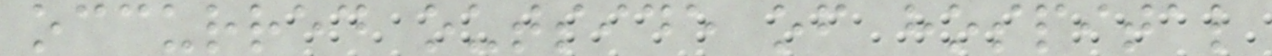occurred outside of hospital
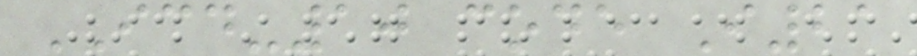ICD-10 code I21
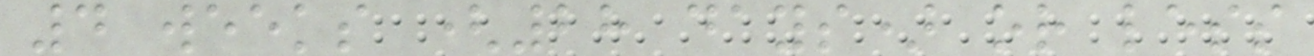4 weeks (28 days) or less
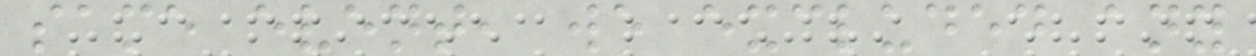same event, we excluded any
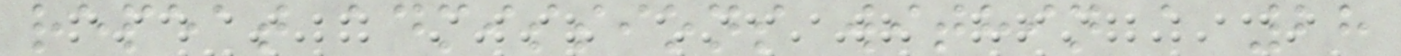repeat admissions within a 28
